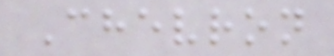Chevron
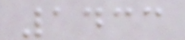1433
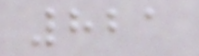821
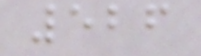526
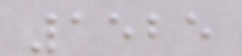1525
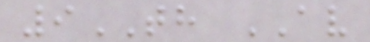9TH AV
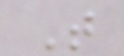T
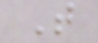T
